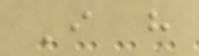I have
